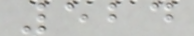524
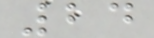24
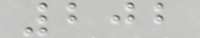202
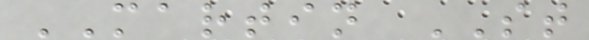MARTIN ST
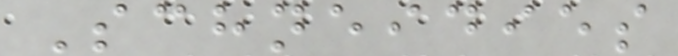Schneidies
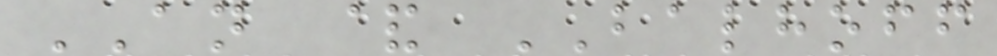AN & BALHOFF
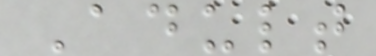Adult
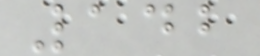142
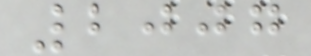2007
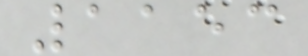1153
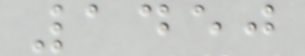1450
